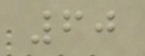60
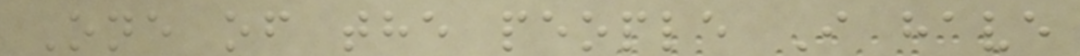One of the people I have
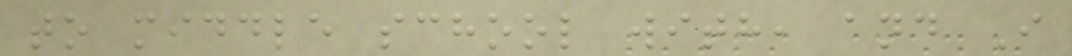to middle school with, and I
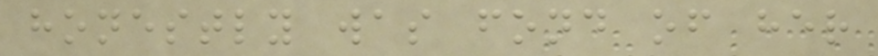honestly was fond of her
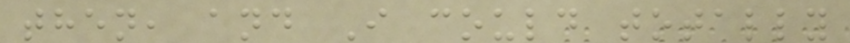then, and I could totally
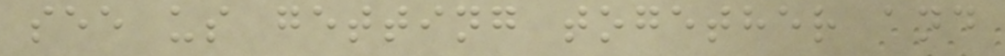see us getting together and
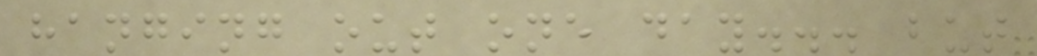hanging out one day... but
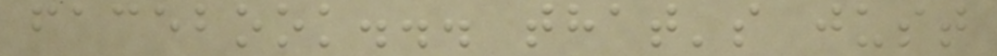facebook... that's just
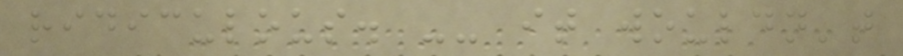ridiculous. -- it wouldn't
